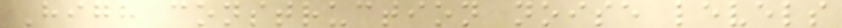High construction noise levels
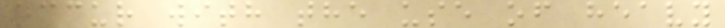occur with the use of heavy
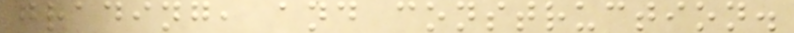grading, and construction.
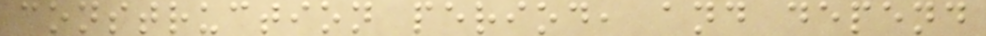construction period, and depend
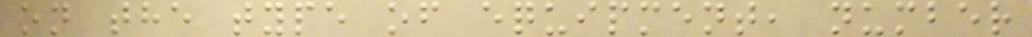on the type of equipment, number
